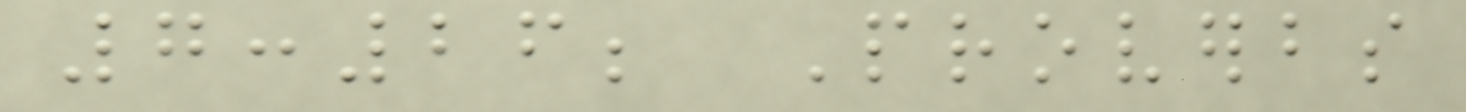7:26; Proverbs
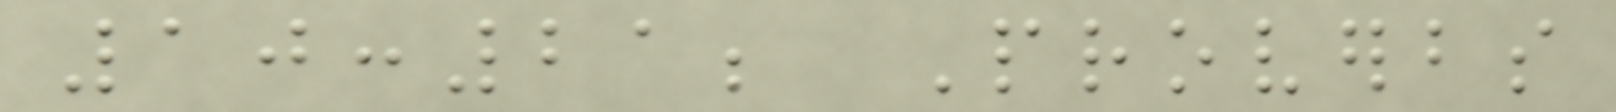10:21; Proverbs
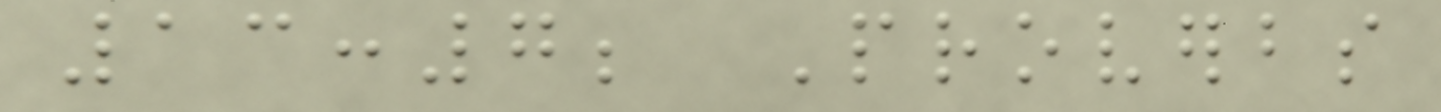13:7; Proverbs
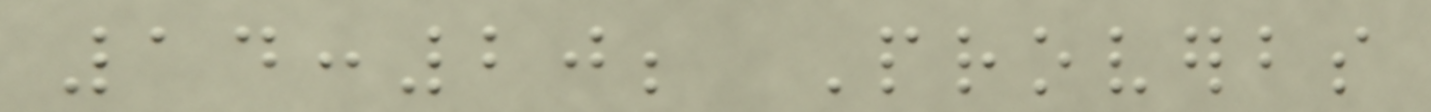14:20; Proverbs
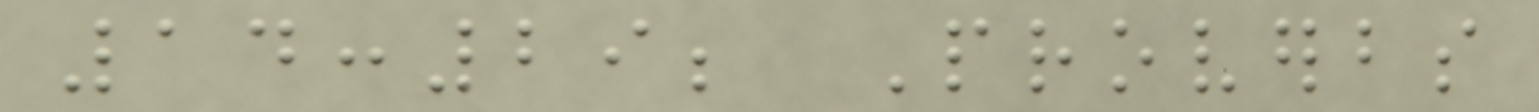14:29; Proverbs
